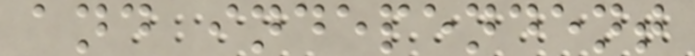and independent
